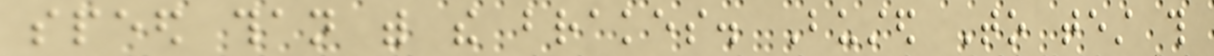speed than with the brakes. Busted To test this
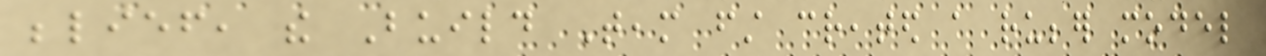belief, the Build Team first created a rubber model
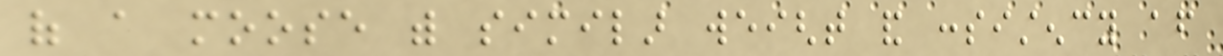of a moose with similar weight and consistency after
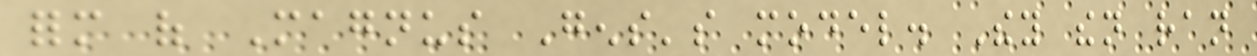form of Magnus Gens's model. They then ran
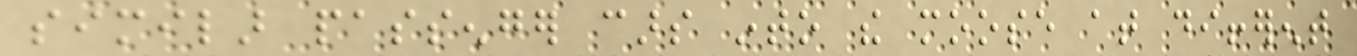similar passenger cars into the moose at different
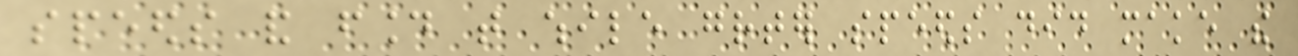speeds and found that while greater speeds did make the
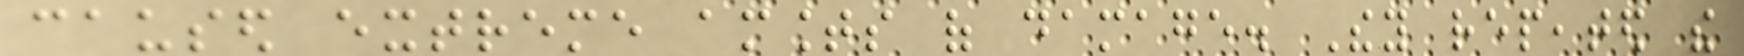caused extreme amounts of damage. They repeated the
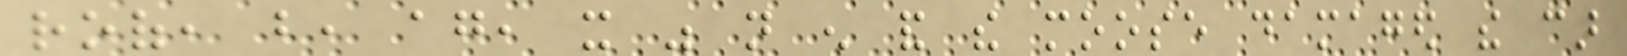roof, but, again, it was not enough and the moose damaged the car
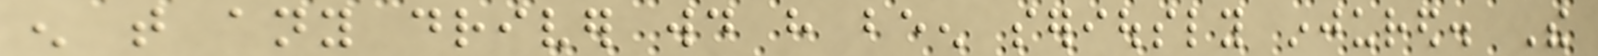enough that any driver would have been seriously injured. The
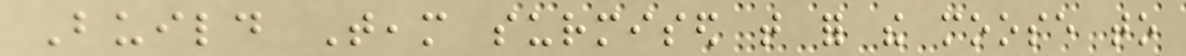Build Team surmised that for the moose to
